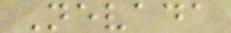Nevada
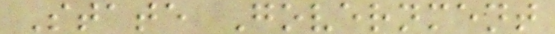State Government
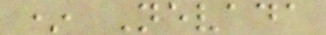* Nevada
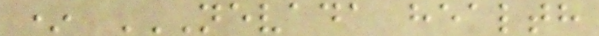* NEVADA HEALTH
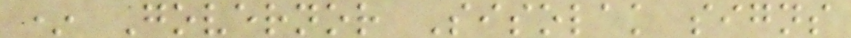* Governor Sisolak signs
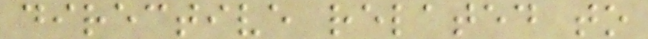directive related to
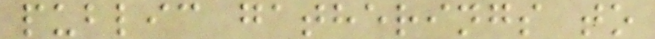public gatherings to
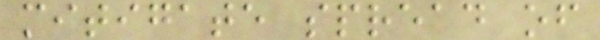mitigate spread of
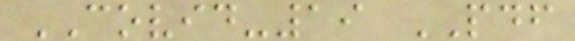COVID-19 PDF
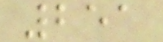251
